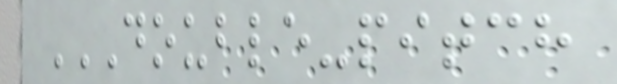DOUBLE-PITCH
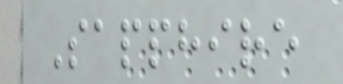Sapphire
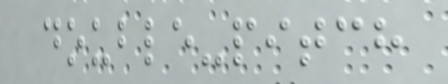double-pitch
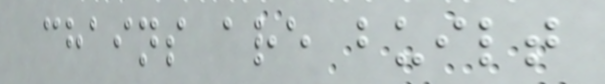chains are built
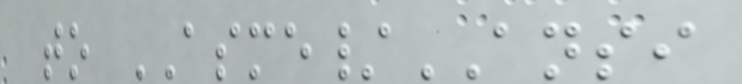to ASME/ANSI
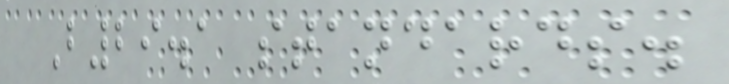B29.1 standards.
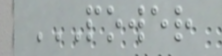POWER
